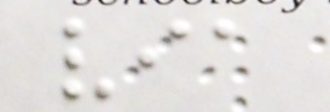via
